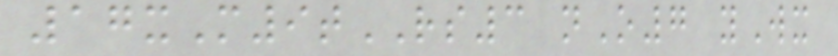17xM9tRS3 nO7 yWx
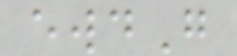ewdG
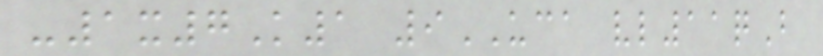-1x7K1 9UCA vl11qB
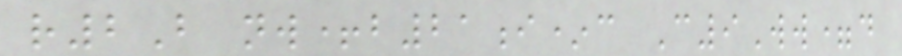r2B nw+b21i*c C9Ww=d
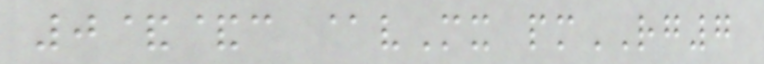0&&c @vMx pmRG7
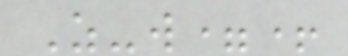Z-w=+
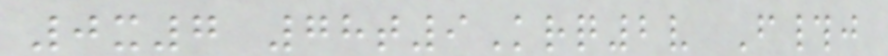0x7 78t9Krq2v F#j
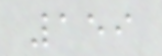159
